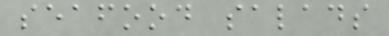seafood salads
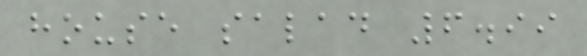house salad 6.99
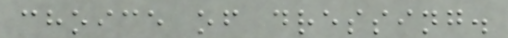choice of dressing.
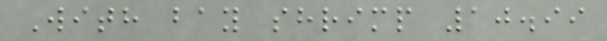With bay shrimp 10.99
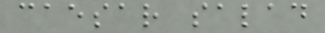caesar salad
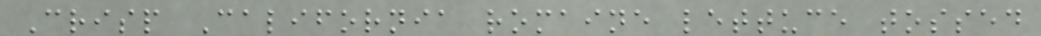Crisp California romaine lettuce tossed
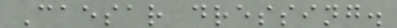Caesar dressing.
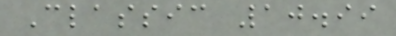Classic 10.99
